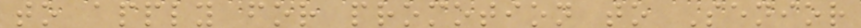to apply for promotion to Senior
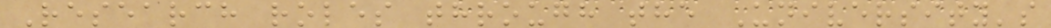Research roles through the University's
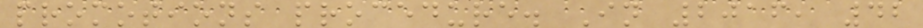promotions procedure. In 2016, 42
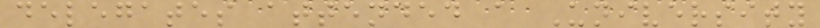delegates attended a University
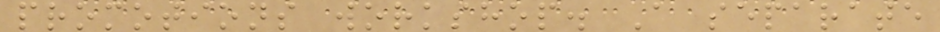promotions workshop. A separate
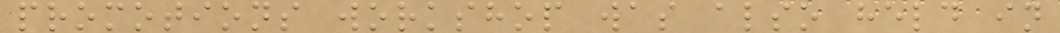promotions workshop was also held in
